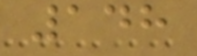148
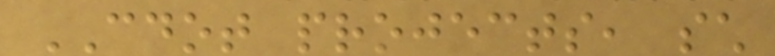CDOT projects, such
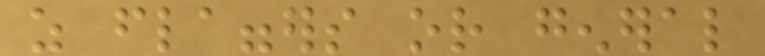as flaggers or general
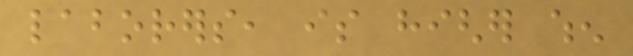laborers, is higher when
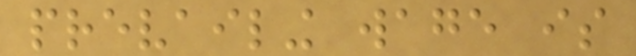prevailing wage is
